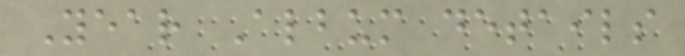Year Album details
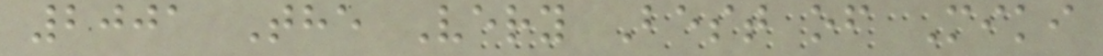2001 The Very Best of Miki
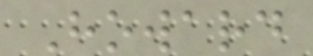Howard
